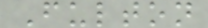Fulton
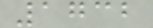1732
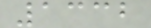1332
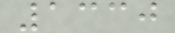1330
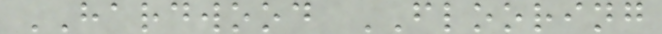HARDWOOD FLOORING
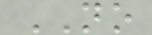NO
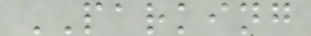PARKING
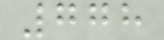778
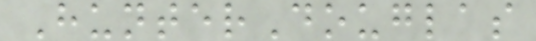HunterDouglas
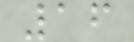16
